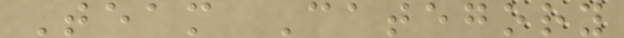Team Category
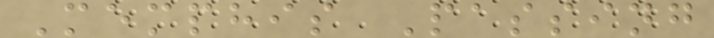Memphis Passing
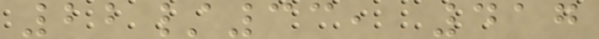22/33, 417
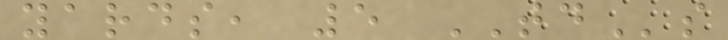yards, 5 TDs
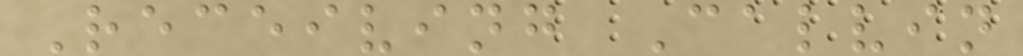Receiving Calvin
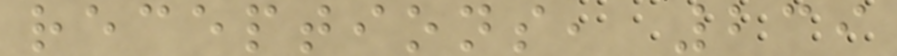receptions, 239
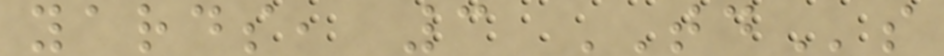yards, 3 TDs
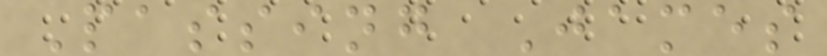Passing James
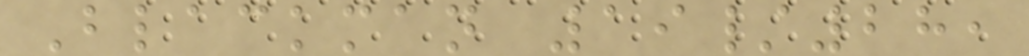Blackman 19/28,
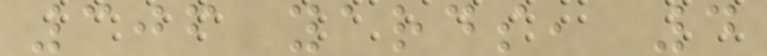306 yards, 4
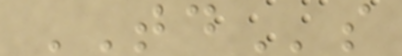TDs
